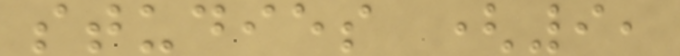studies (9,
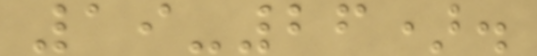19-26).
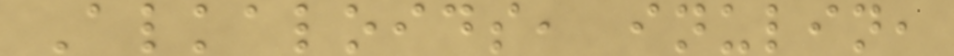Alkaloids, inulin,
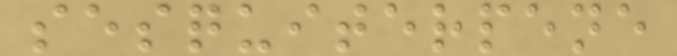sesquiterpene
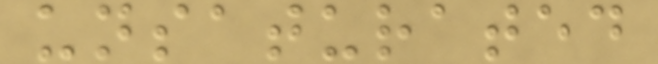unsaturated
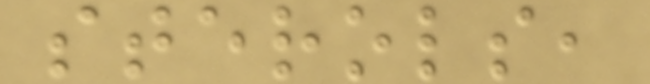sterols,
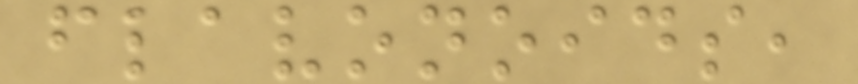flavonoids,
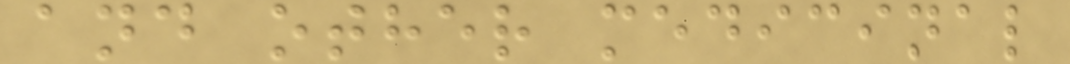and other medicinal
